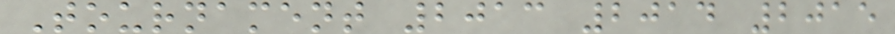Tournament 2013 2014 2015
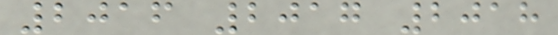2016 2017 2018
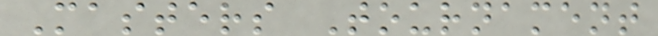Masters Tournament
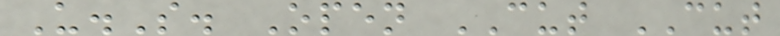U.S. Open CUT CUT
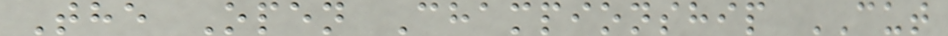The Open Championship CUT
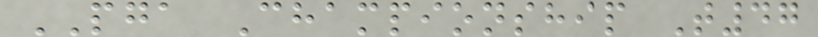PGA Championship T47
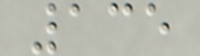135
